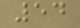54
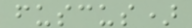fuscus)
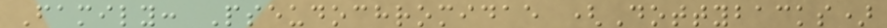Family: Pseudochromidae (Dottybacks)
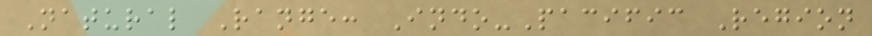Natural Range: Indo-Pacific Region
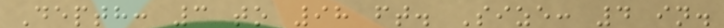Depth: 3 to 98 ft. Size: 4 in.
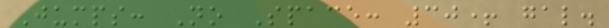Jumps: No Space: 30+ gal.
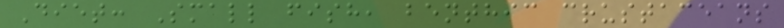Diet: Small fish, benthic crustaceans
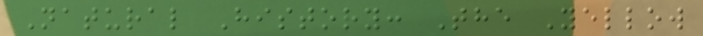Natural History: The Yellow
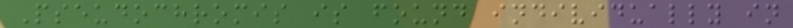Pseudochromis is found individually in
